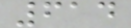614
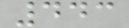443
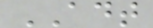ADT
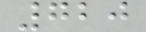720
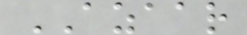AZAAR
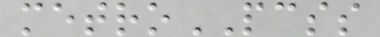metroPCSS
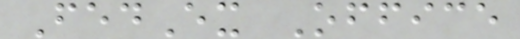FedEx Office
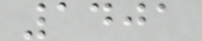1401
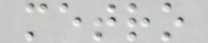metro
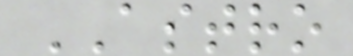ASTRO
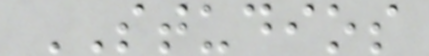STUDIOS
